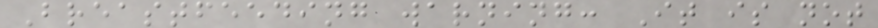Breastfeeding warning: It is not
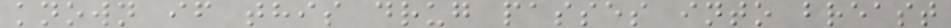known if this drug passes into breast
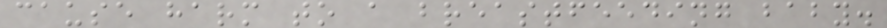cause harm to a breastfeeding baby.
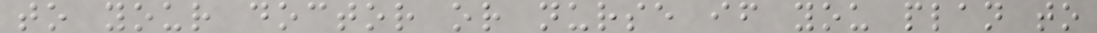to your doctor or nurse if you plan to
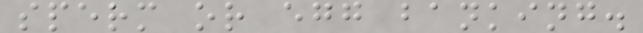sperm or egg banking.
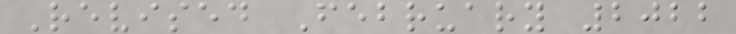Revised February 2022
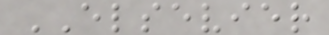ELSEVIER
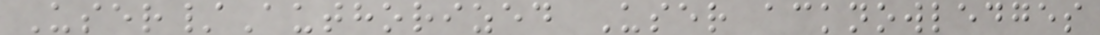User/Authorized User acknowledges
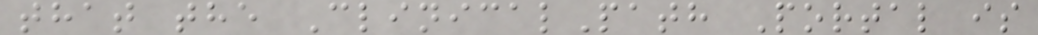that the ClinicalPath Portal is
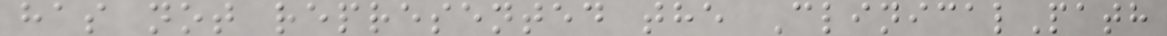has not represented the ClinicalPath
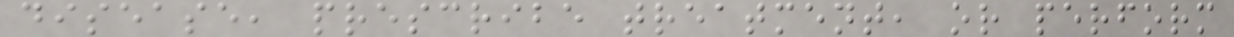disease, prescribe treatment, or perform
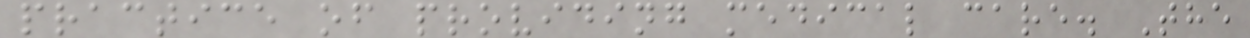practice of providing medical care. The
